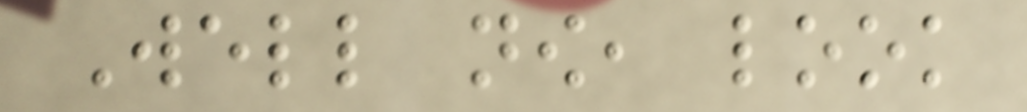Well now, look
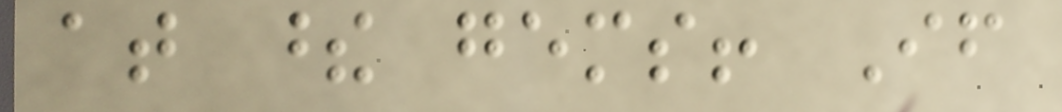at these gems! If
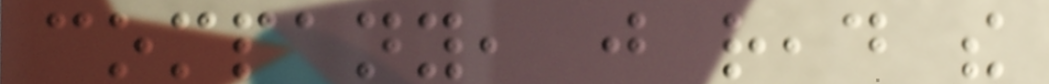company, just read the
